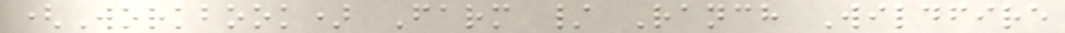(Workbook) Farm / Ranch Wildfire
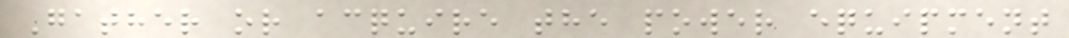Gather or acquire the power equipment
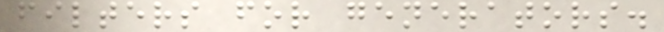filters for generators.
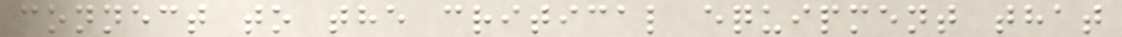connect to the critical equipment that
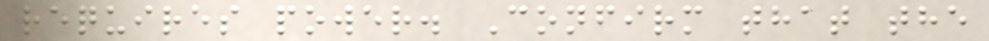requires power. Confirm that the
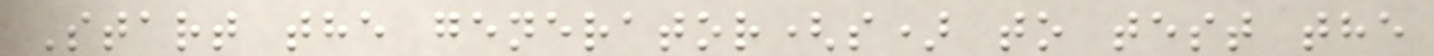Start the generator(s) to test the
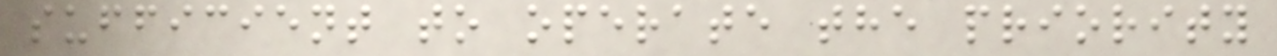sufficient to operate the priority
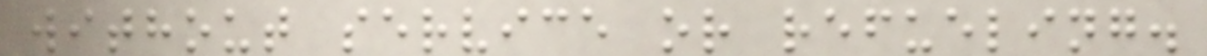without service or refueling.
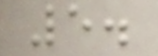5.
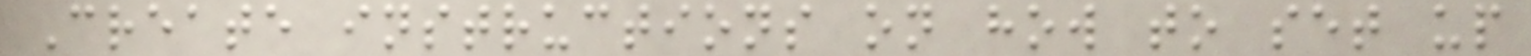Create instructions on how to set up
